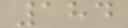184
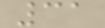31
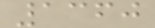1360
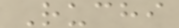Ruchi
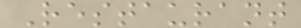Restaurant
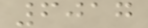6017
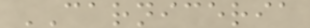CARNICERIA
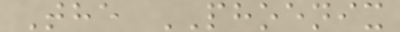The PHOENIX
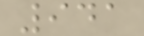941
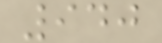940
